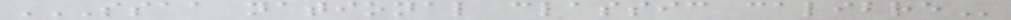SSAA NATIONAL CLASSIC CALIBRE
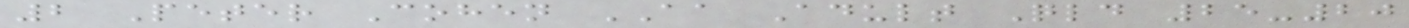2 Peter Cohen AA Adult Qld 25-20
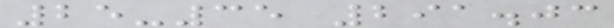25-35 291.03
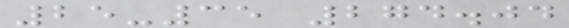25-35 274.04
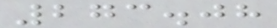273.08
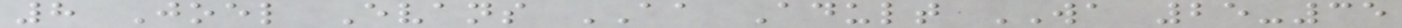8 Joel Evans AA Adult WA 25-35
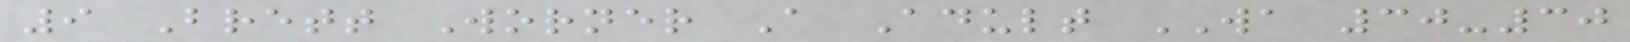9 Brett Worner A Adult WA 30-30
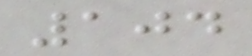104
